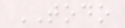TODO
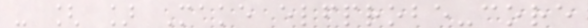- [ ] Make elfprobe-core
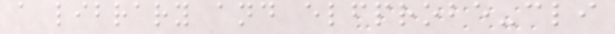a library and elfprobe-cli
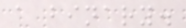a binary.
